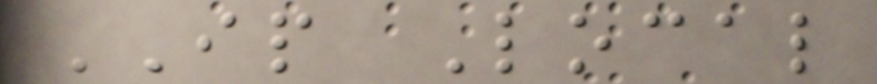IP Local
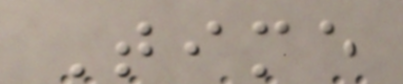Time
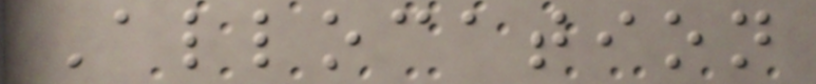Allocation
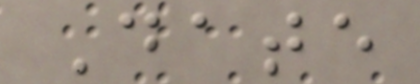Date
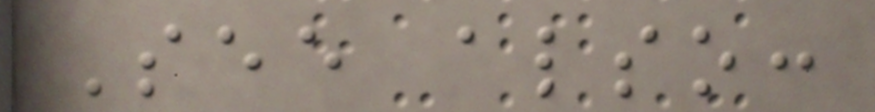See also:
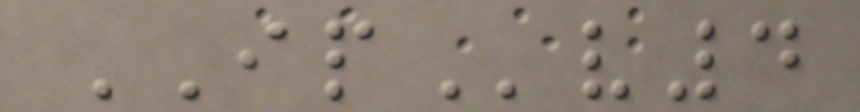IPv4
